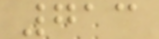713
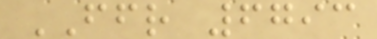FFR 6793
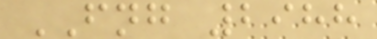FNG 2988
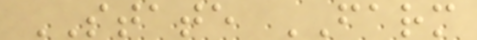STATE FARM
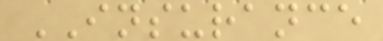INSURANCE
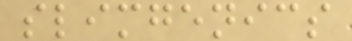slimgenics
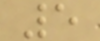5
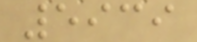5939
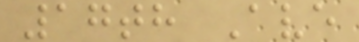17th Ave
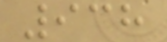938
